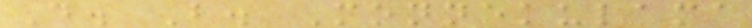D. B. Monnekulama
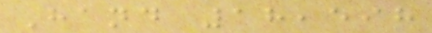Hand 18,598
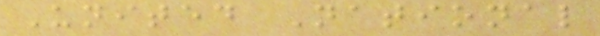United National
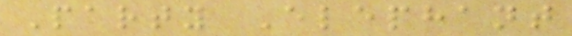Party Elephant
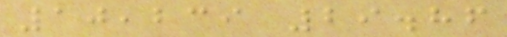10,239 29.86
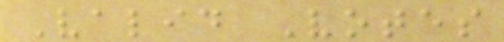Valid Votes
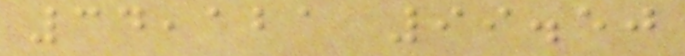34,121 99.50
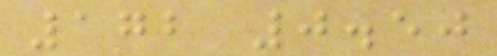172 0.50
